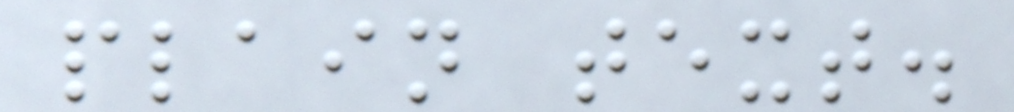plain text.
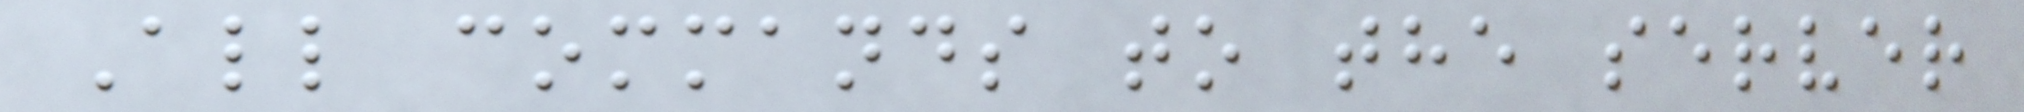All commands to the server
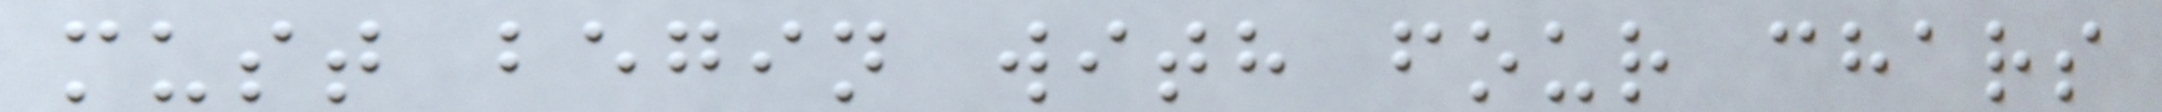must begin with four chars
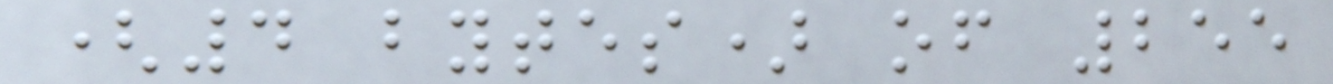(4 bytes) of 255
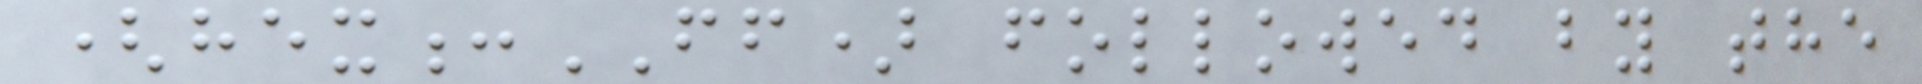(hex:FF) followed by the
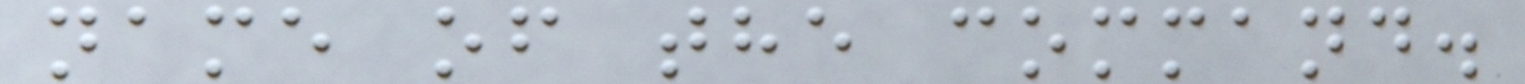name of the command.
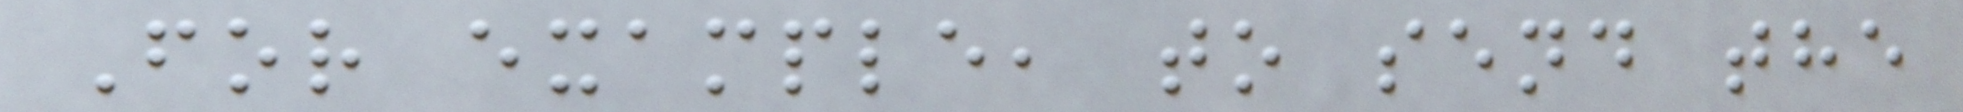For example, to send the
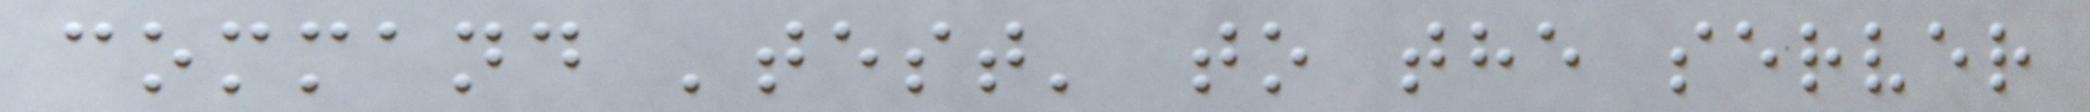command 'test' to the server
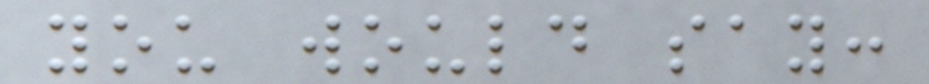you would say:
